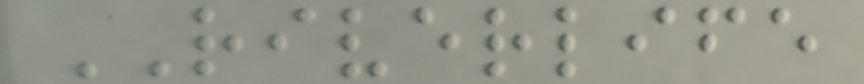RIVERLIFE
